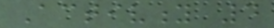Activity 4
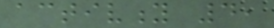activity 4,
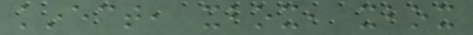kinect, xbox, xbox
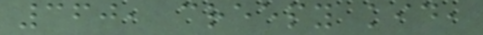360, creepy kid,
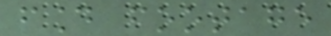found footage
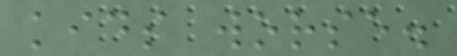kids worse.
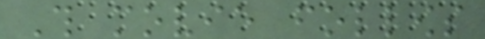This movie follows
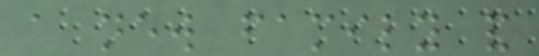a new family and
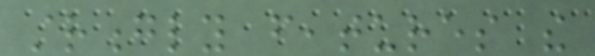strongly features the
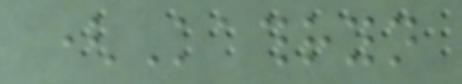(Kathryn
